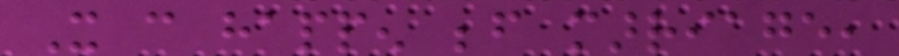It can happen before marriage,
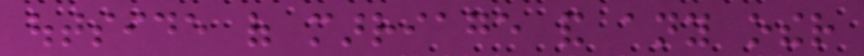outside of marriage and any other
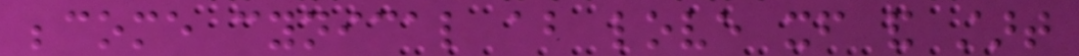become cynical about love itself and start
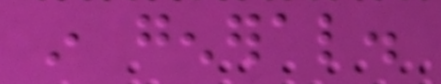in general.
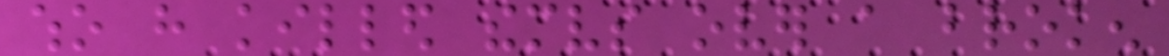who have killed themselves over a broken
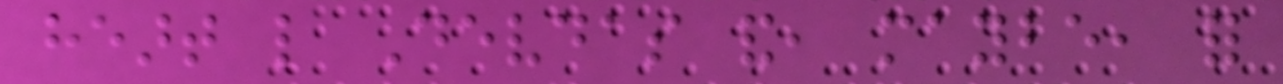heart like Devdas and, maybe, for
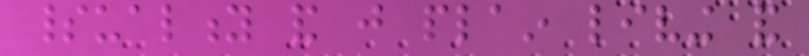spirituality and just plain living and
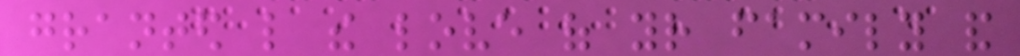granted like the love of your family and
